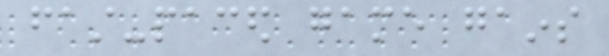fast-paced game gains
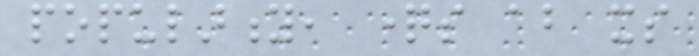popularity, questions about its
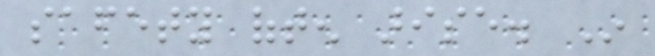safety often arise. In
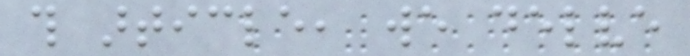this article, we delve
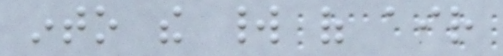into the world of air
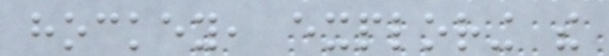hockey, exploring the
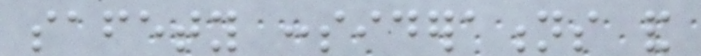safety considerations and
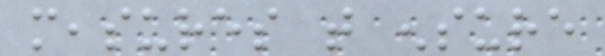measures that ensure
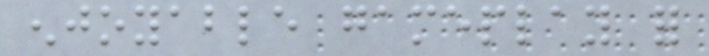enjoyable gameplay for
